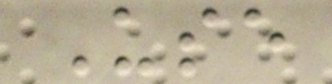Use
